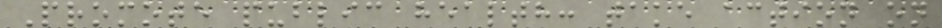Promote public health: take action on
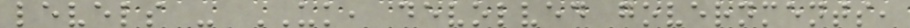levels - UK, devolved governments,
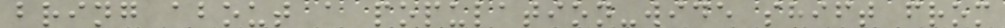bring about a population-wide shift from
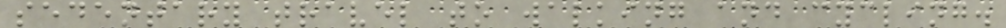sedentary travel to walking and cycling.
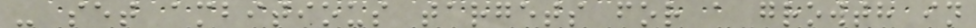- set ambitious targets for a growth in
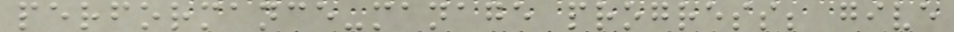performance-manage progress; give
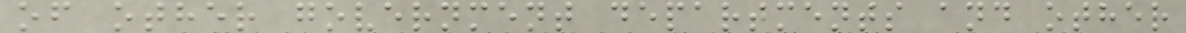of other government departments and other
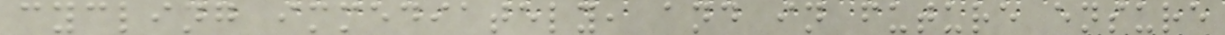cycling immediately, and in future ensure
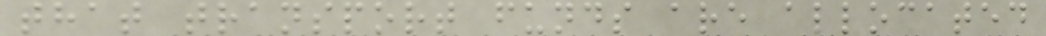that transport funds are allocated
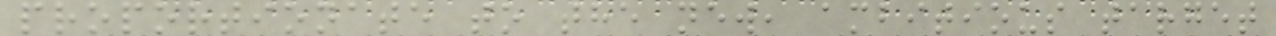proportionate to the new, ambitious target
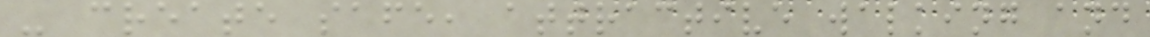- create safe, attractive walking and
